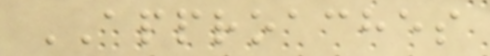APPROACHES
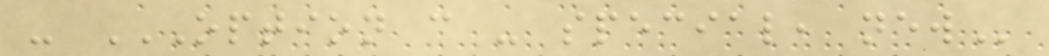- OPTION C - SPECIAL, NEW
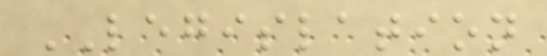LEGISLATION
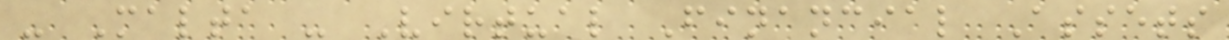- Malta - Virtual Financial Assets
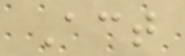Act
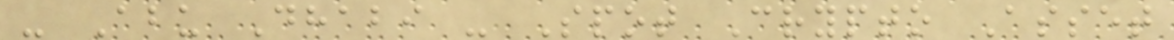- Abu Dhabi - Spot Crypto Asset
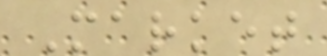Market
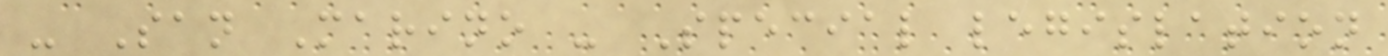- San Marino - Special legislation
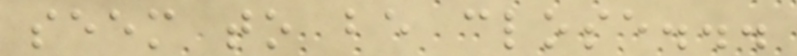seem to be close...
